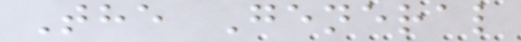The General
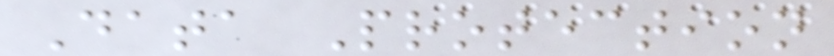Data Protection
